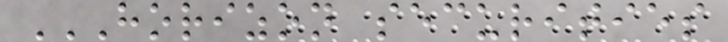HORIZON SECURITIES
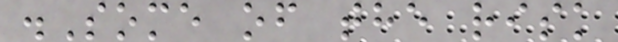.Some of the risk
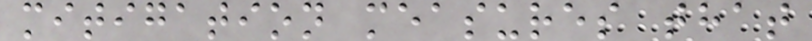mitigation measures that
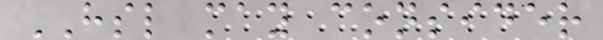HSL may consider
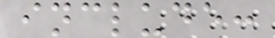include:
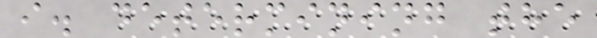i. determining the
